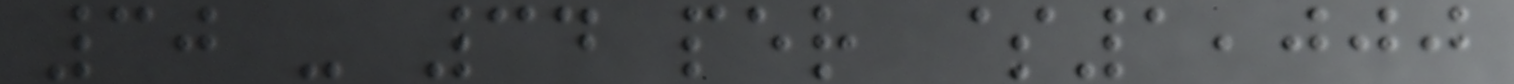30 - 34 per $1,000
